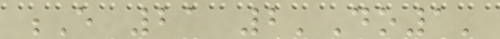E 21 2'Do1'
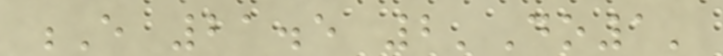E 21.5 2'Do1'
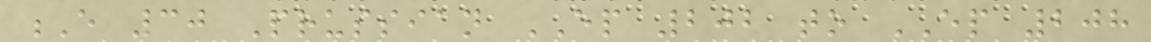E 30 Prussian EP 202 to EP 208
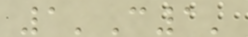1'C1'
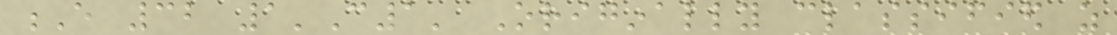E 32 1'C1' Originally classified as
